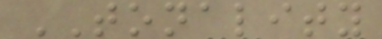TONALITY
